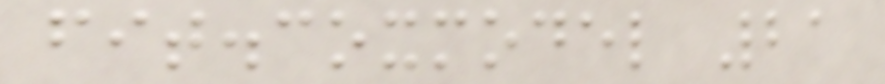fit.coxmodel 21
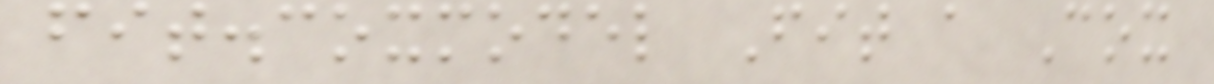fit.coxmodel Fit a Cox
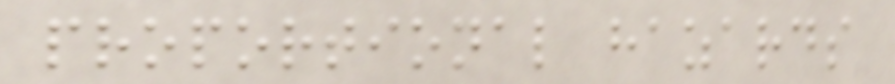proportional hazards
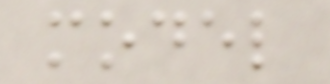model
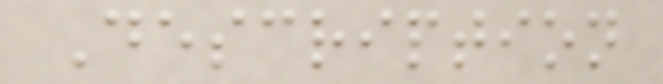Description
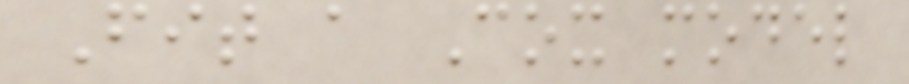Fit a Cox model
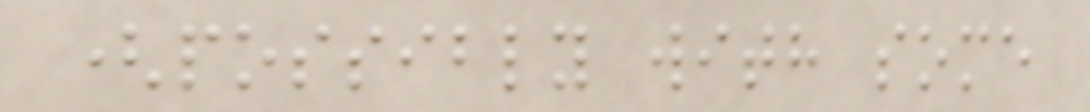(possibly with some
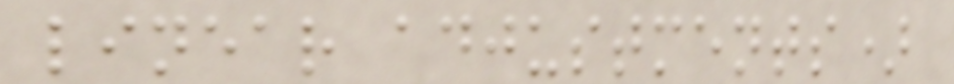linear adjustments)
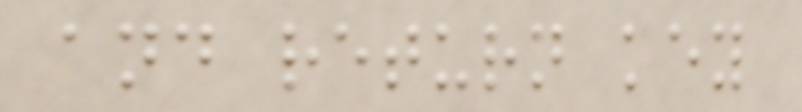and return key
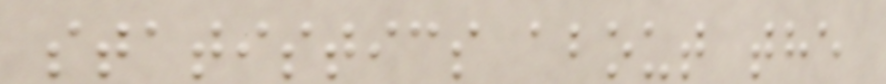statistics about the
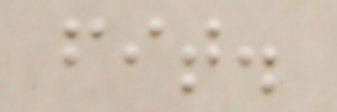fit.
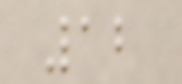12
